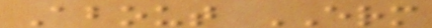About ERM
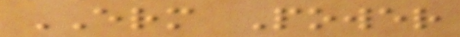ERM Power
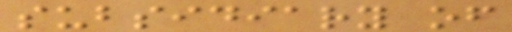subsidiary of
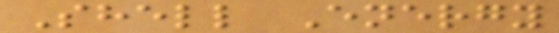Shell Energy
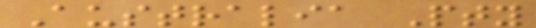Australia Pty
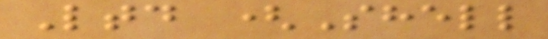Ltd (Shell
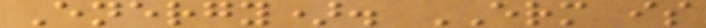Energy). ERM is
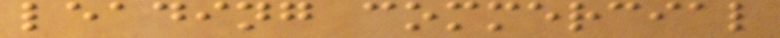leading commercial
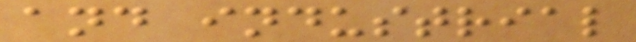and industrial
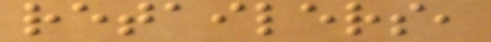retailers,
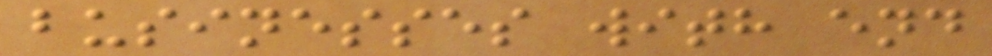businesses with end
